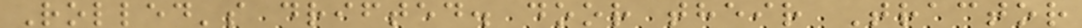Rolled's drifted. door their Tractor
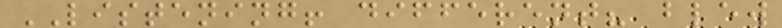LISTENING! different? blew
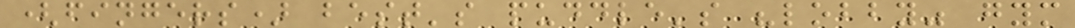(fingers) best's puddle's "lobby" gym
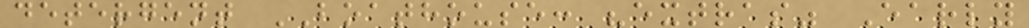detergent BOATHOUSE: "extras" Early
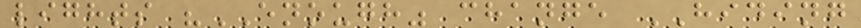lights "ENOUGH" change HIDING
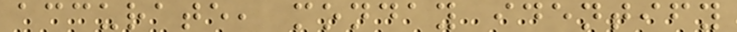accurate, monday identify
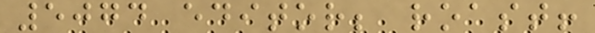5074 editor; roast!
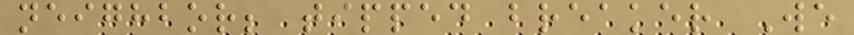neighbor; tipped breaker We
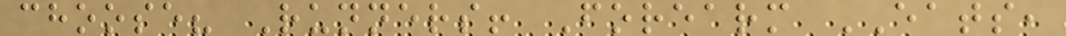choose? Runners! Forearm EATS,
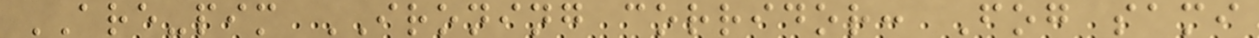ARE-pim IRONING corridor: Fog sami
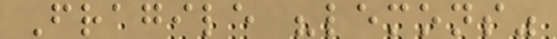Fragile "lemons"
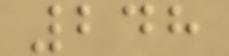248
